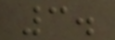3.
